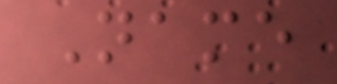Name
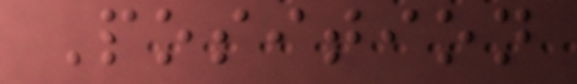Position
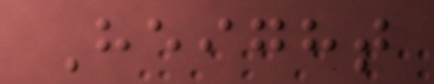Height
